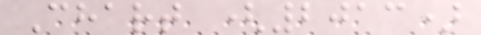Chart (2013)
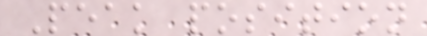Peak position
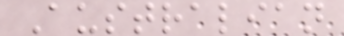Australian
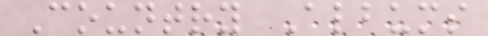Country Albums
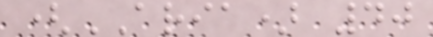(ARIA) 40
